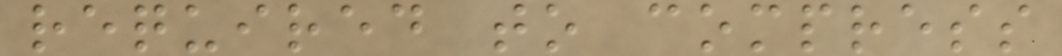required to compress
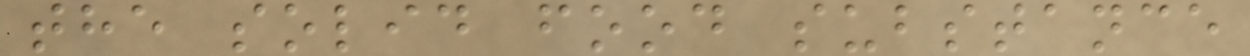the solid food substance
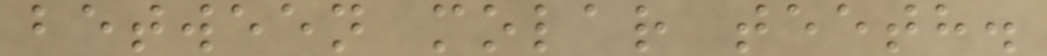between molar teeth.
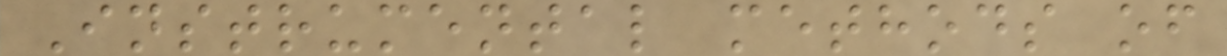Instrumental methods of
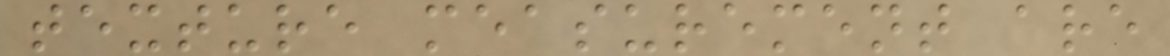texture measurement are
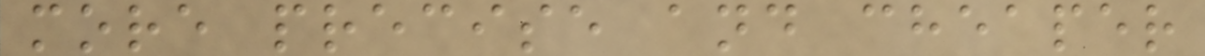more precise and cheaper
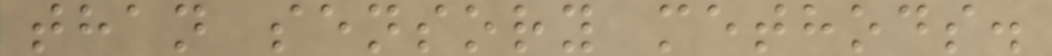than sensory methods.
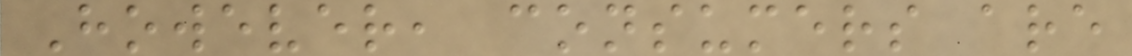However, consumers are
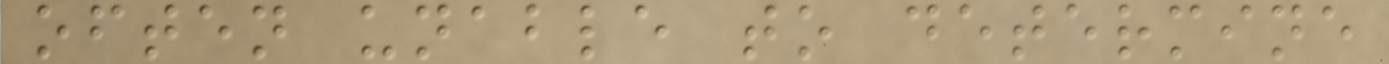often unable to determine
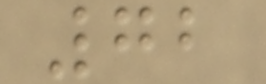72
